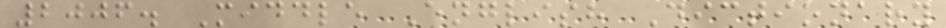2006. Middle English Dictionary
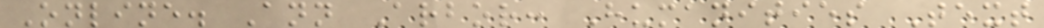Online. Ann Arbor: Humanities Text
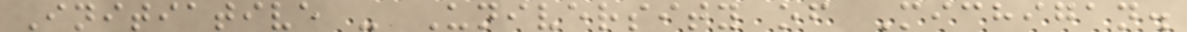Initiative - University of Michigan.
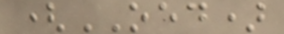(OED)
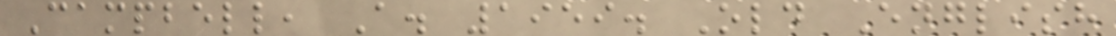Campbell, A. 1959. Old English
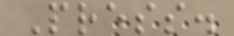Press.
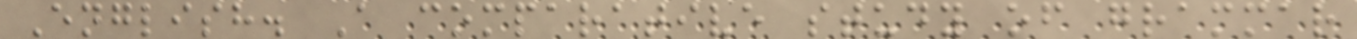English. A comparative study of grammar
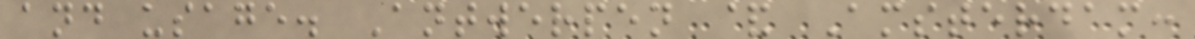and usage. Antwerpen & Amsterdam:
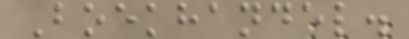Boekhandel.
